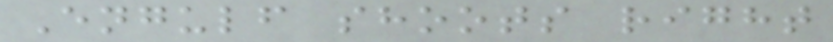Engulf shoots right
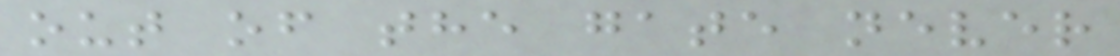out of the gate never
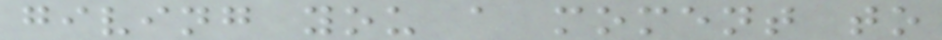giving you a moment to
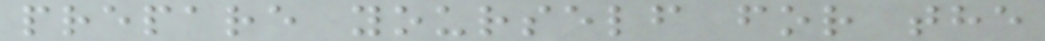prepare yourself for the
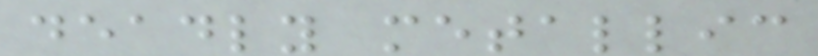deadly metallic
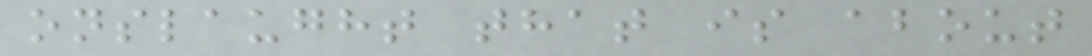onslaught that is about
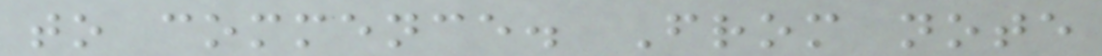to commence. From note
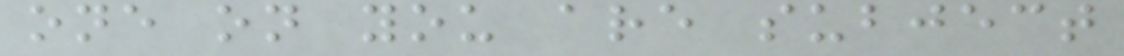one on you are subject
